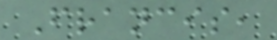Francis,
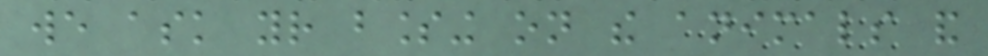we ask your blessing on the animals and
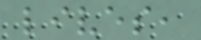lives,
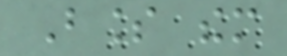Bless them
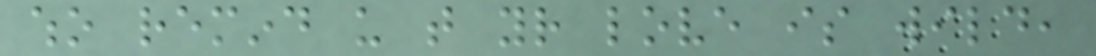who remind us that your love is wild,
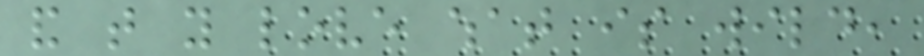and that you love what is wild,
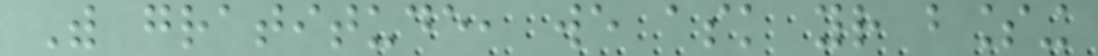With gratitude, we ask your blessing
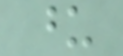upon
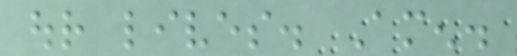our lives. Amen.
